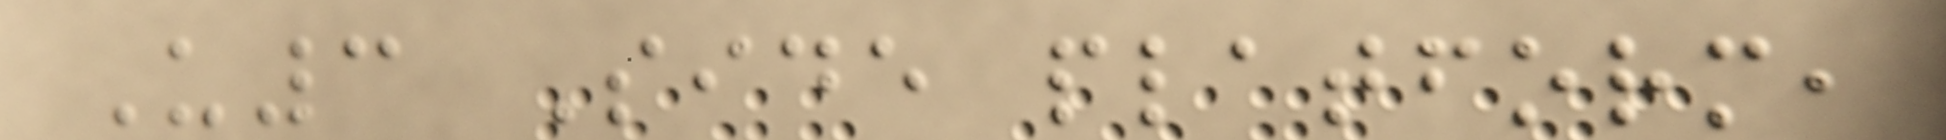U3 Side platform,
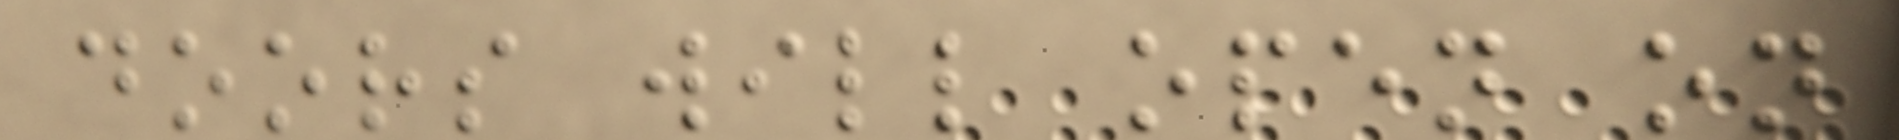doors will open on
